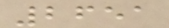2651
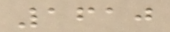1610
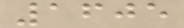1605
